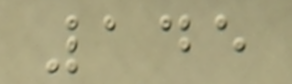145
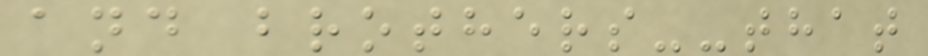and brothers--that
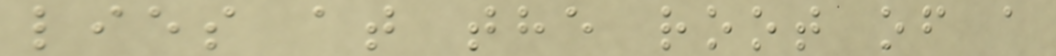lies at the root of a
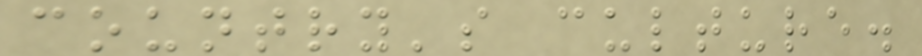country's culture.
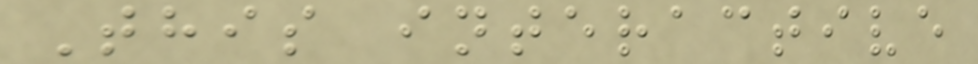This interactive
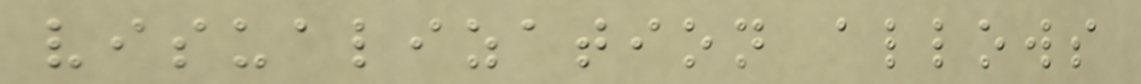visualization allows
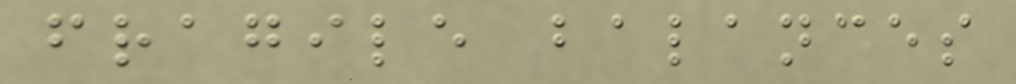fragile balances
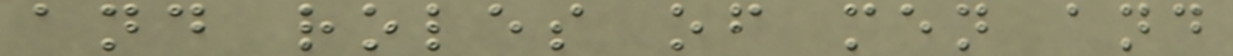and roles of men and
